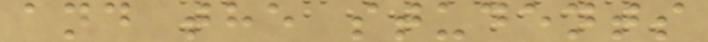and the students
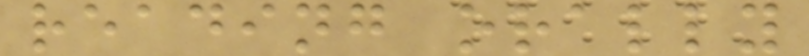reading orally
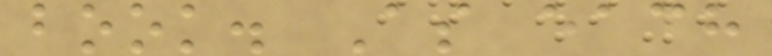book. As each
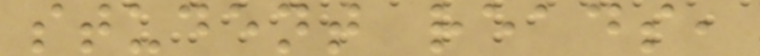student reads,
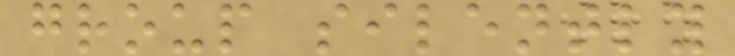group silently
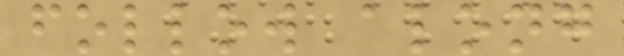follow along
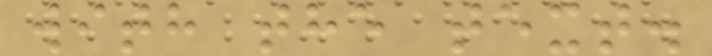with the text.
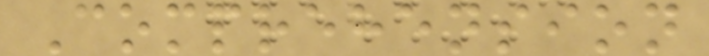Comprehension
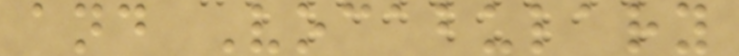and Vocabulary
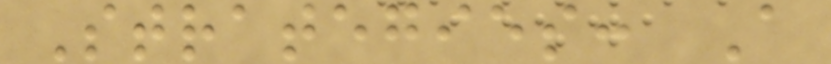Strategies: A
